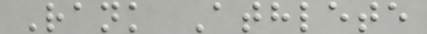Rank Athlete
